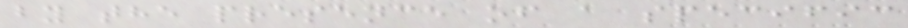by the presence of a specific
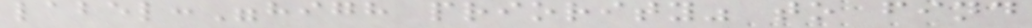label:"high priority" to find
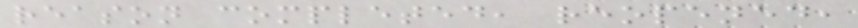reason completed, reopened,
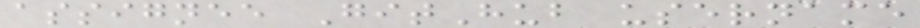assignee GitHub username
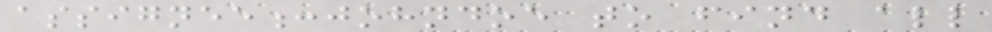assignee:johndoe to find all
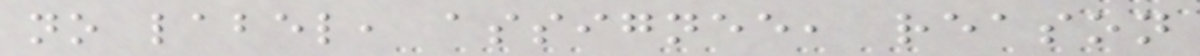no label, assignee, reason
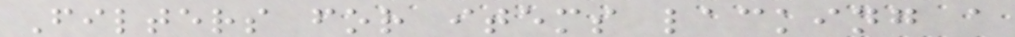Filters for items lacking a
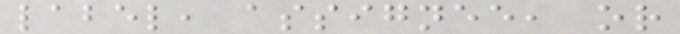label, assignee, or
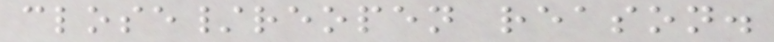close/reopen reason.
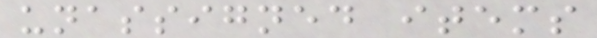unassigned items
